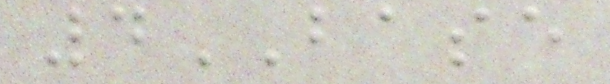4BASE
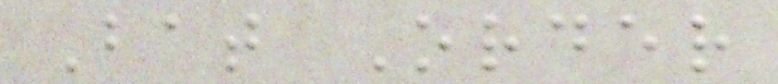Bat Order
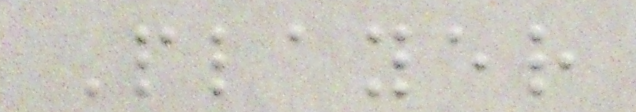Player
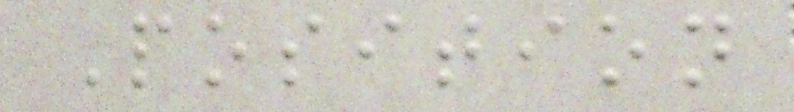Position
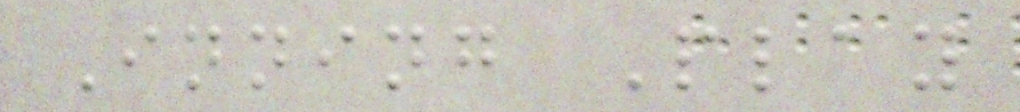Inning Play
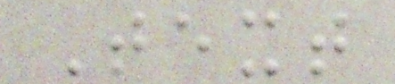Text
